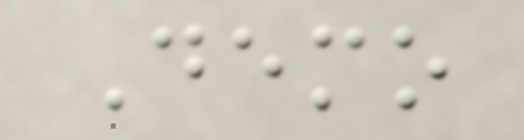Demo
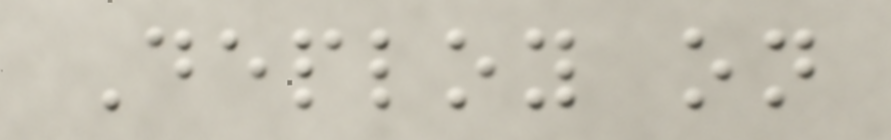Deploy on
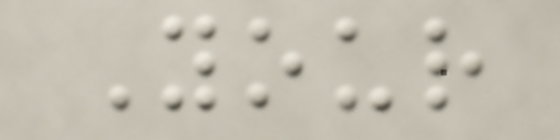Your
